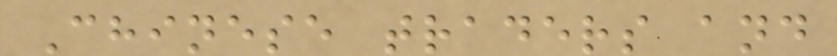Chinese traders and
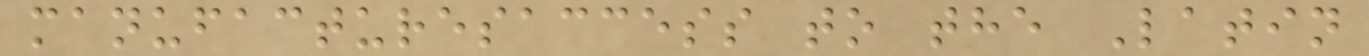manufacturesaccess to the Latin
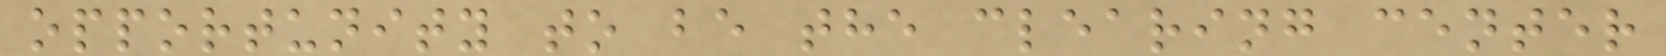opportunity to be the clearing center
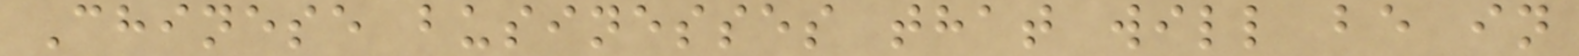Chinese businesses that will be in
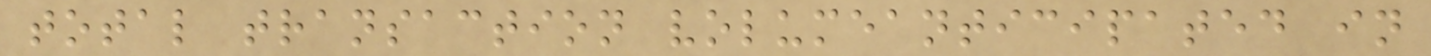total transaction volumeanticipated in
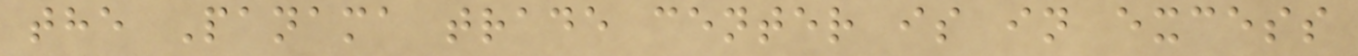the Panama trade center is in excess
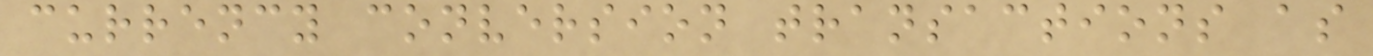currency conversion transactions as
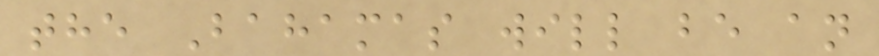the Bahamas will be an
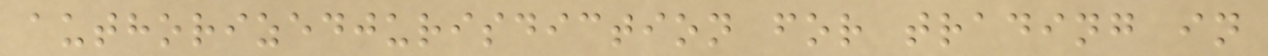authorizedjurisdiction for trading in
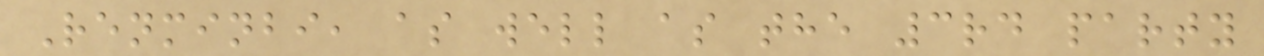Renminbi, as well as the 3rd party
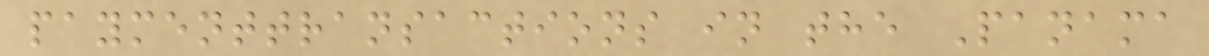paymenttransactions in the Panama
